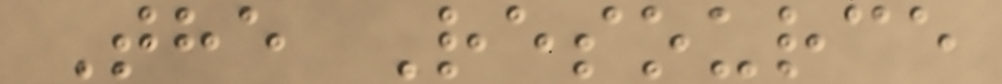The Resource
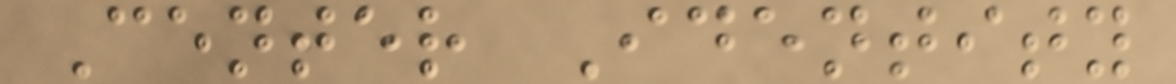Center Identity
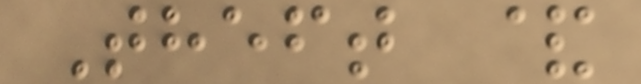Theft &
